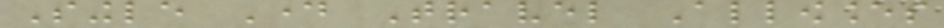Single Day Travel Allowances
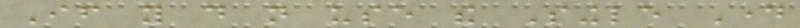If you do not use the Single Day
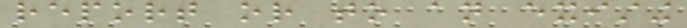report or to an existing
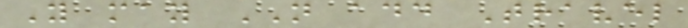You may NOT add Travel
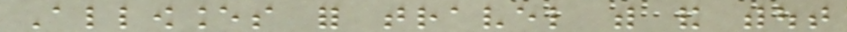Allowances for travel with and without
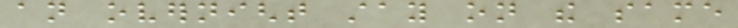an overnight stay on the same
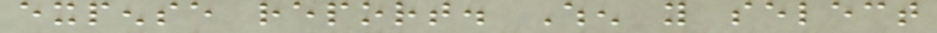expense report. When you select
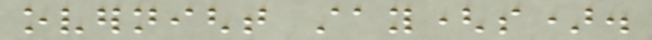overnight stay(s).
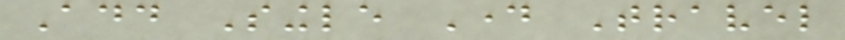Add Single Day Travel
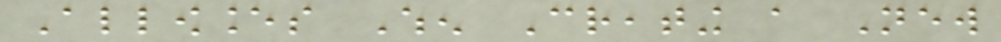Allowances When Creating a New
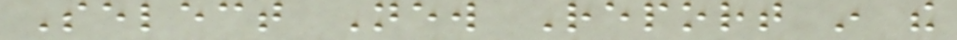Select New Report in the
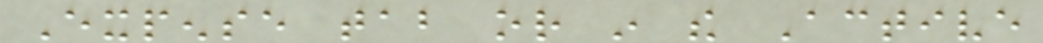Expense tab or in the Active
